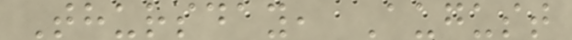Thursday, August
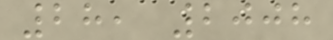28, 2008
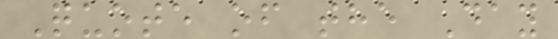Quote of the Day
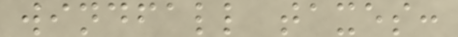windfall taxes:
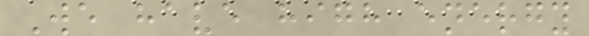We have high energy
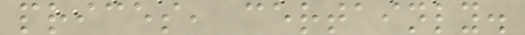prices, certainly.
